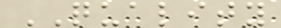QUALITY
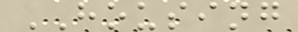HOUSING
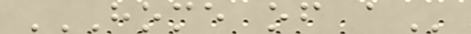HOME OF A
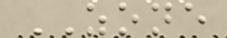ZONE
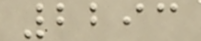2293
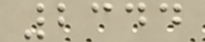2344
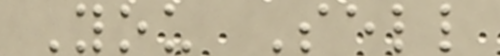You Sell
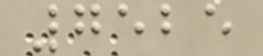7525
